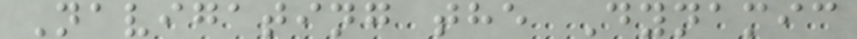Navigating the Dynamic
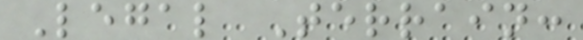Legal Terrain:
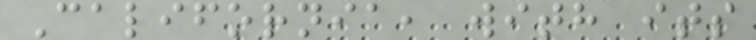California, with its
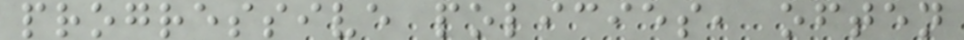progressive policies, often
